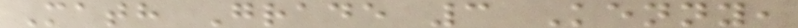Math Grade 3 Kenny,
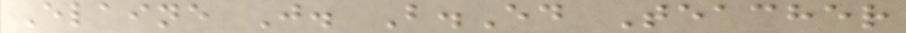Elaine J. B.Ed Teacher
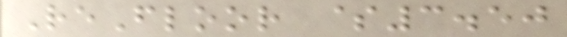ReFloor $3.50
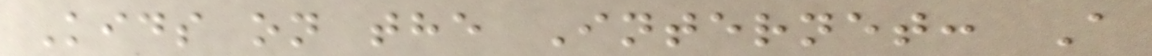Kids on the Internet: A
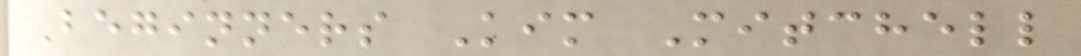Beginners Kim Mitchell
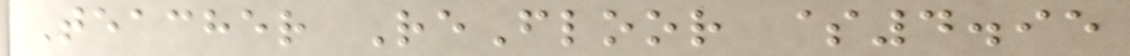Teacher ReFloor $4.95
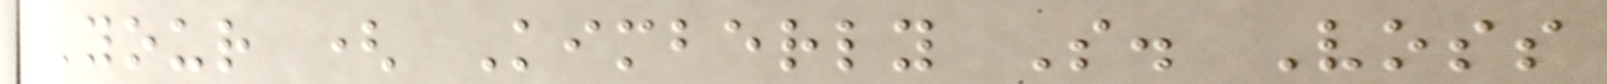Your ( Kimberly S. Voss
